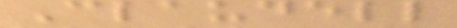Claudell
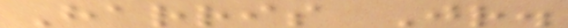Harris Jr.
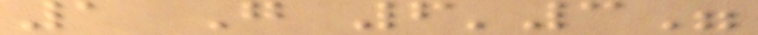1 G 6'3"
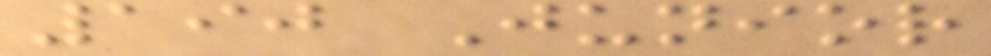190 Junior
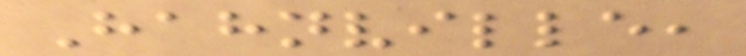Hahnville,
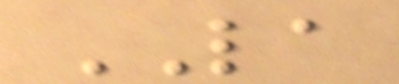LA
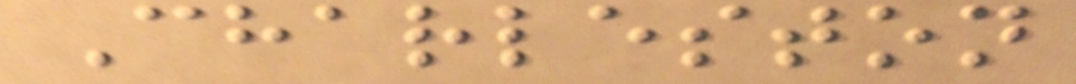Charleston
